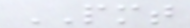PMT
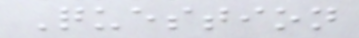Question
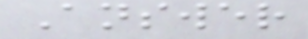Answer
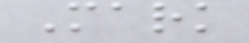Mark
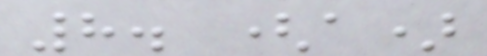8. (a)
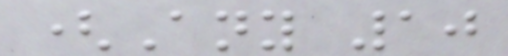(Any 10
